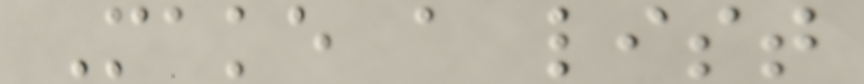Make a list
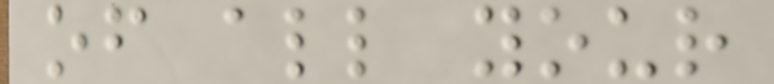of all your
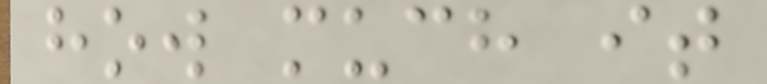how much it
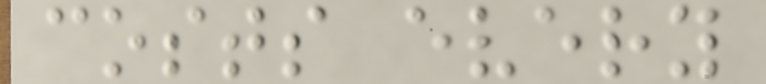costs every
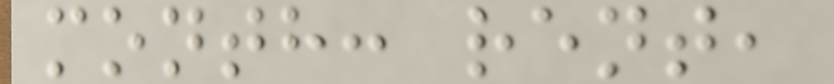month: rent,
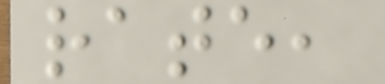rate,
